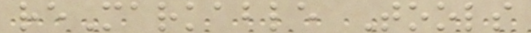reMarkable Tools
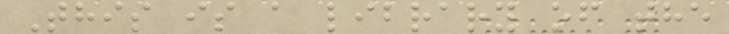This is a library of the
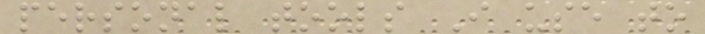personal tools I use to
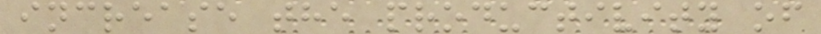increase the productivity of
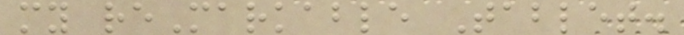my reMarkable Tablet.
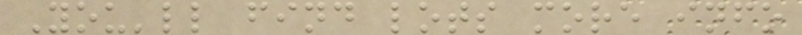You'll find lots more info
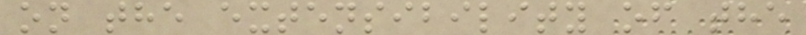on the extensibility of the
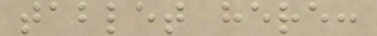tablet here:
